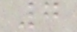7
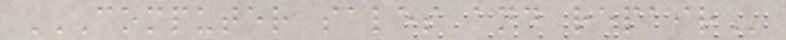COMPUTER SALES AND REPAIR
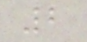2
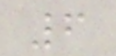6
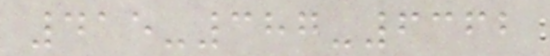415-387-6362
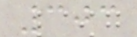303
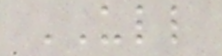ULL
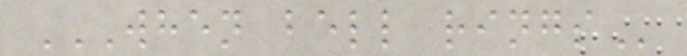WHEN BELL RINGS
